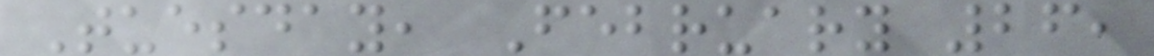Tuesday, February 26,
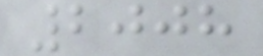2008
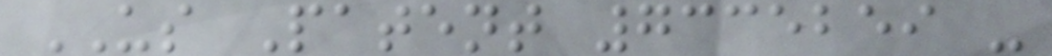US Patent 7335259 -
